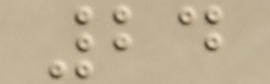24
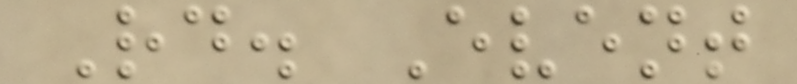Rd. Event
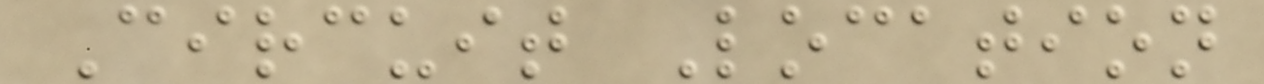Circuit Location
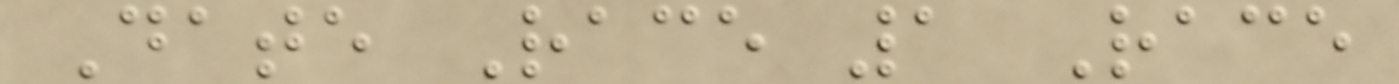Date Race 1 Race
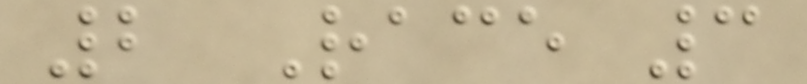2 Race 3
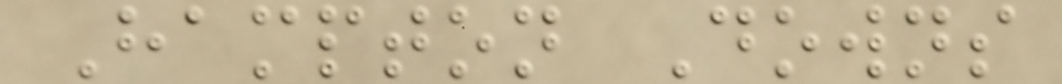Hampton Downs
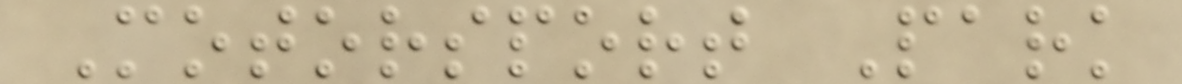Motorsport Park
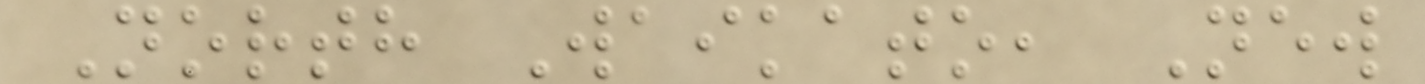North Waikato, New
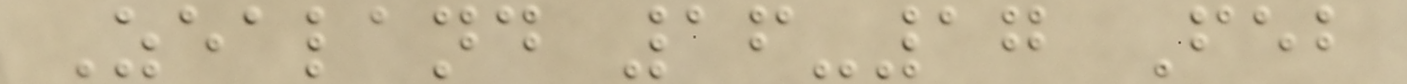Zealand 16-17 Feb
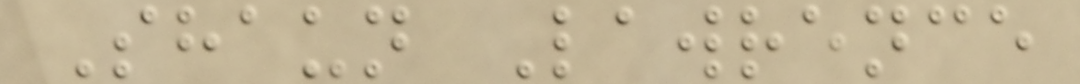Shaun Lawrence
